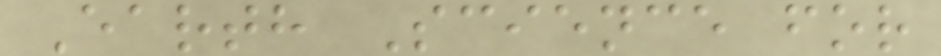Earth Science for
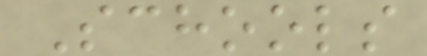Schools
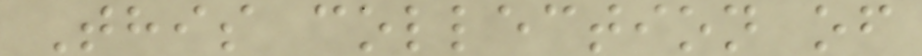This collection of
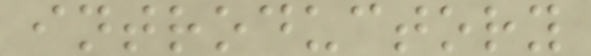introductory
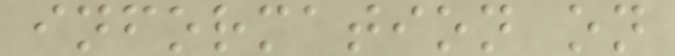information on
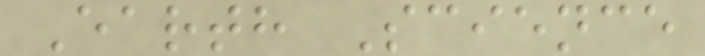Earth Science
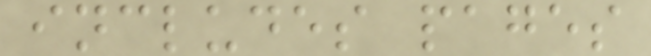includes pages
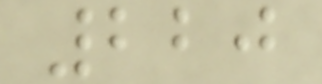220
